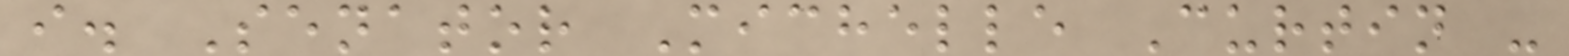i. Senator Michelle Curtin -
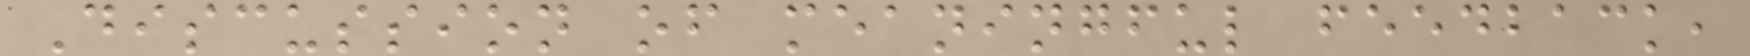Discussion of meaningful feedback,
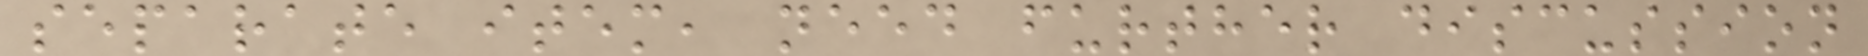separate item, need further discussion
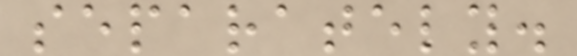separately.
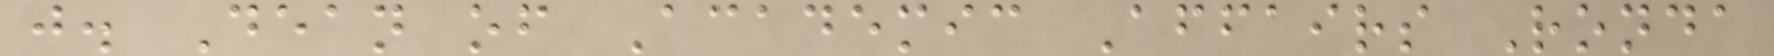j. Dean of Academic Affairs Ronda
